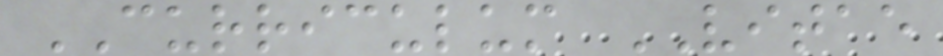CURRICULUM VITAE
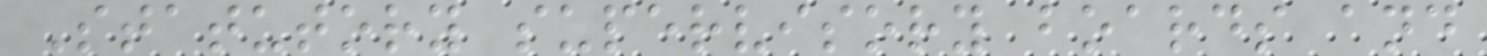Statutory supervisory boards and
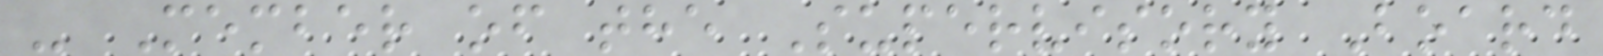- Member of the Supervisory Board
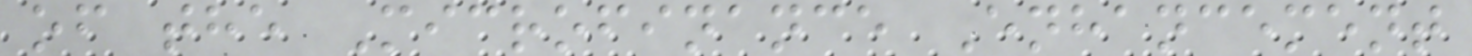of the Microfinance Enhancement
